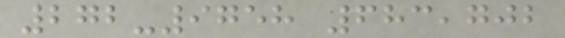272-9758 683,702
